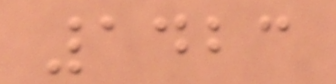1423
